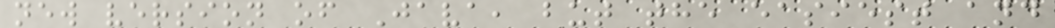new version of Java, but the easiest and
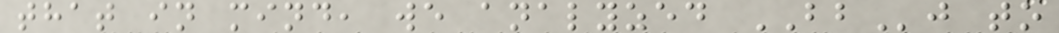that in mind, we analyzed BBj to
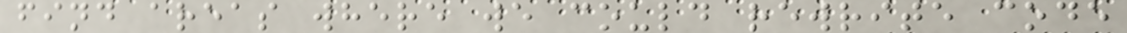find areas where we could rewrite code
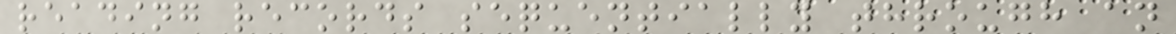reading records sequentially through an
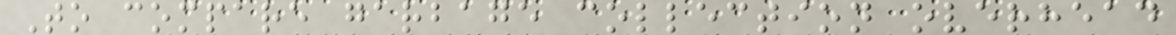To compare garbage collection overhead
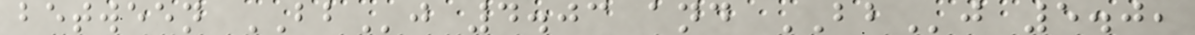between BBj 4.03 and BBj 5.0,
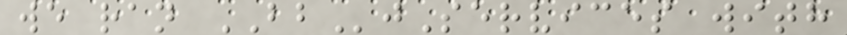we ran BBjServices with
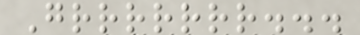Grrrrrrr...
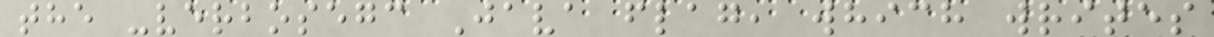the -verbosegc Java flag, which writes
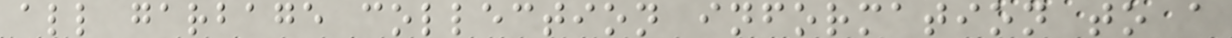all garbage collection information to a
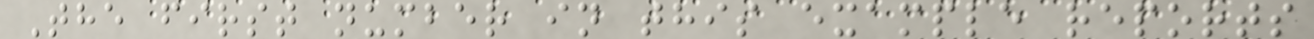The first number in this example reports
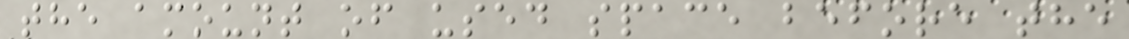the amount of used space before the
